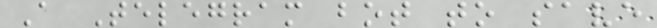A Telegram bot to save
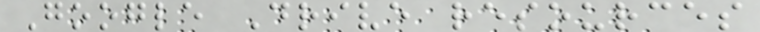Google Drive resources
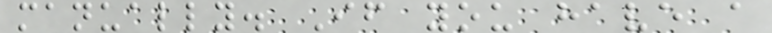manually. If you have a
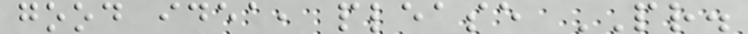good idea, please PR.
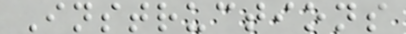Instructions
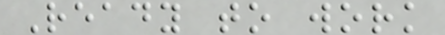Ready to work
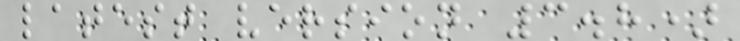latest version 3.8)
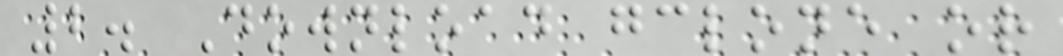2. Download gclone or
